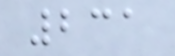231
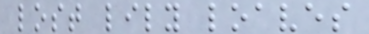lost lily loaves
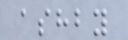ashby
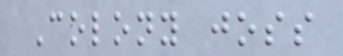Colony joss
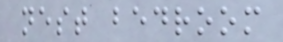nest bedroom
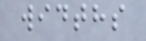widths
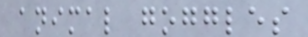animal goggles
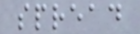spread
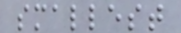smallest
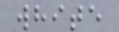white
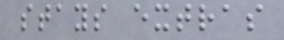stays extras
